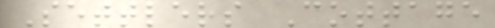Settlers Cottage
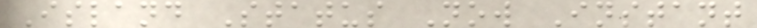Island Status Now Instant
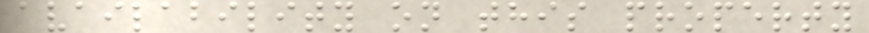availability on this property
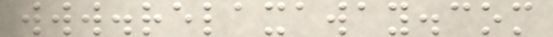www.relaxaway.com
